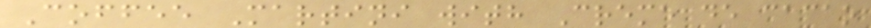Coffee Martini with Creme de cacao
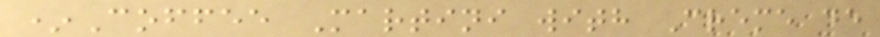*Coffee Martini with Creme de
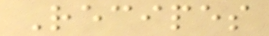Recipes
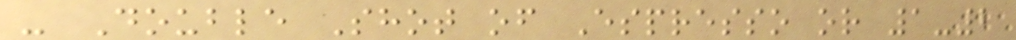- Double Shot of Espresso or 1-2
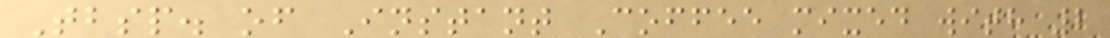Tbsp. of Instant Coffee mixed with 2
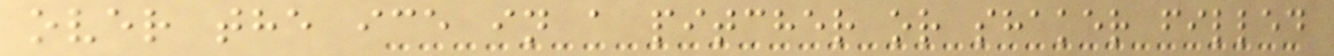over the ice in a pitcher or shaker filled
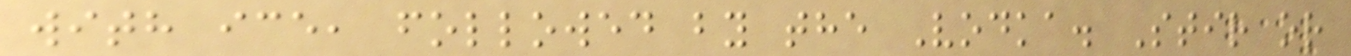with ice, followed by the Vodka. Stir or
